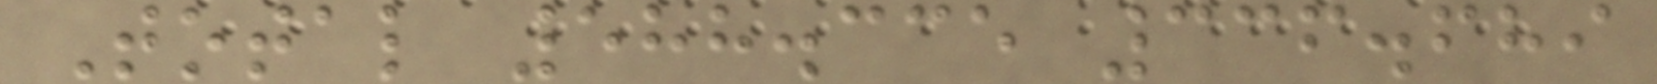Total 588.335 336.689
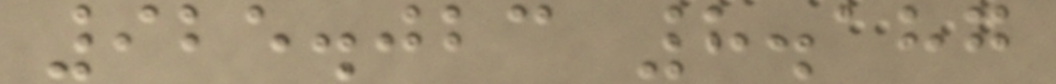925.023 8.187
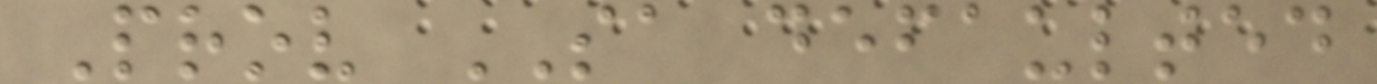Prov SA defaulted
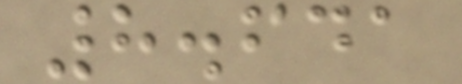8.641
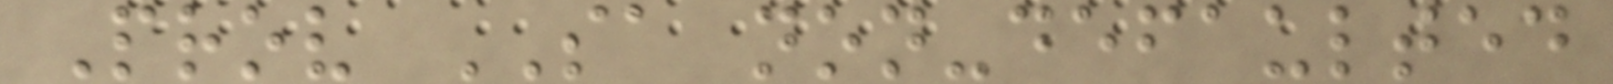Prov SA non-defaulted
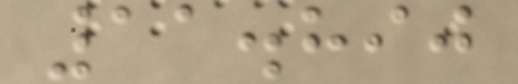11.890
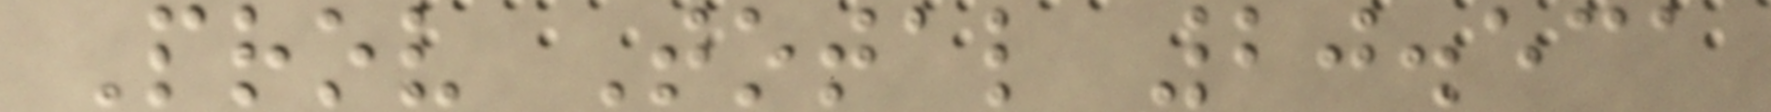Prov Total 20.531
